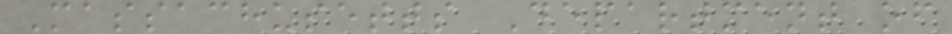Massachusetts Department of
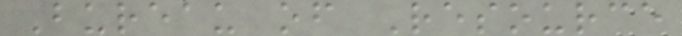Bureau of Resource
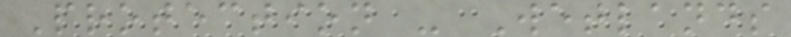Protection - Wetlands
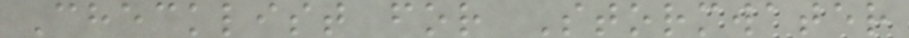Checklist for Stormwater
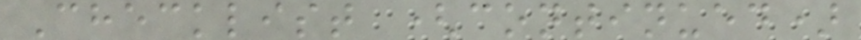Checklist (continued)
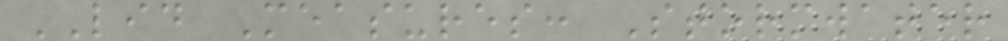LID Measures: Stormwater
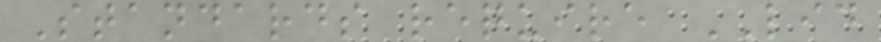Standards require LID
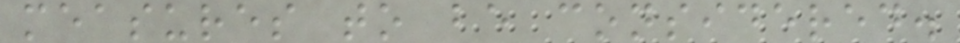measures to be considered.
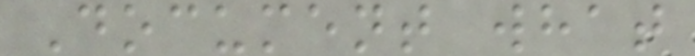Document what
